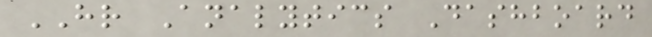HR Analytics Dashboard
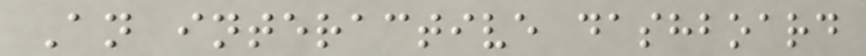An interactive dashboard
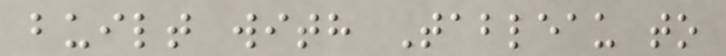built with Tableau to
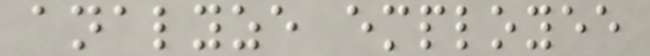analyze employee
